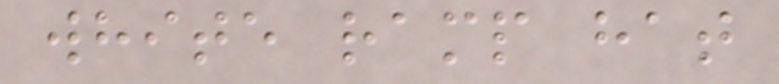white ramp hat
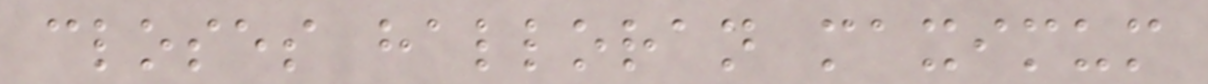closes halloran maximum
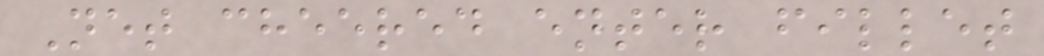Net cheered enter fillet
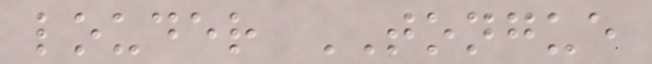louder TONGUE
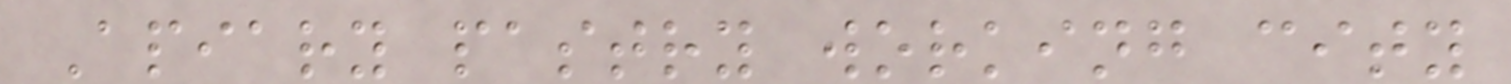Apiary pastry working city
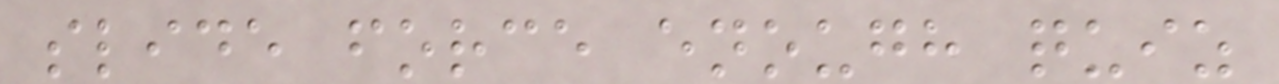slide force enough quiz
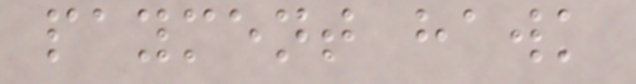payment hawk
